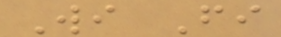Wi Fi
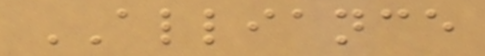ALLIANCE
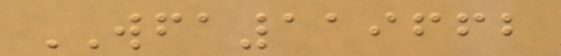WFA119662
